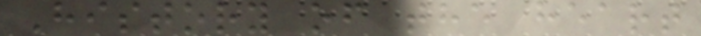History of the heart
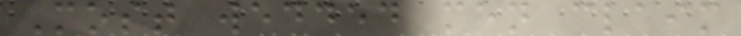Most wedded men claim
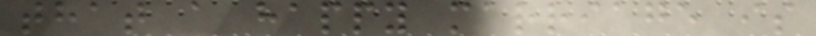that a happy marriage is
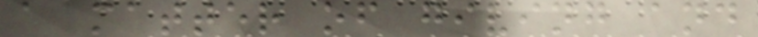a matter of giving and
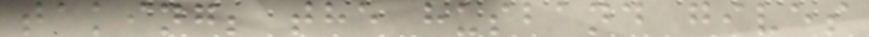taking; the husband gives
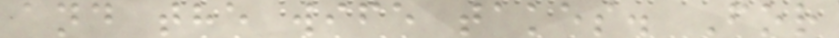and the wife takes. For
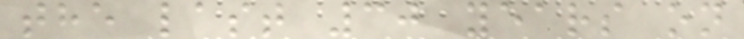the last 30 years on
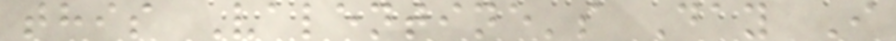this Valentine's Day I
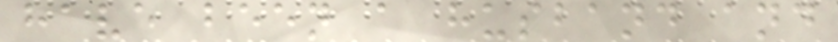have been a husband and
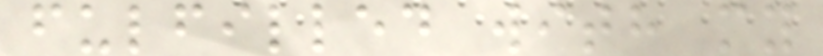fulfilled with my
